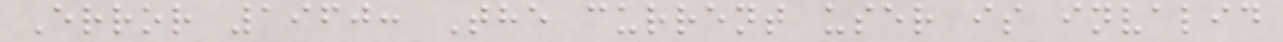Error 1960: The current user is invalid
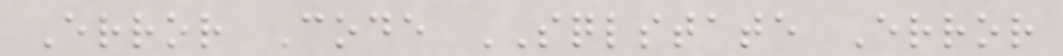Error Code SQLSTATE Error
